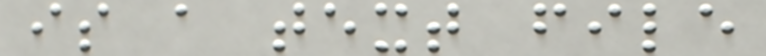is a text file
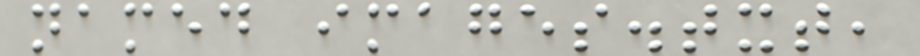named images.txt,
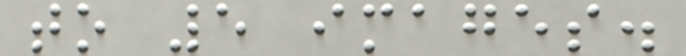to 5 images.
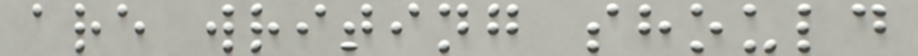are writing should
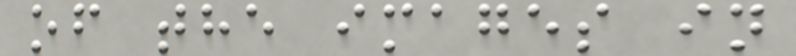of the images in
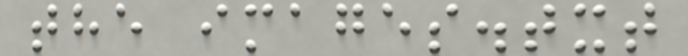the images.txt
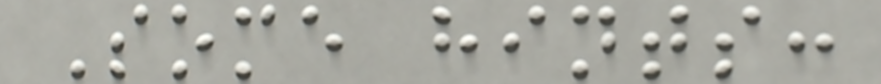Some hints:
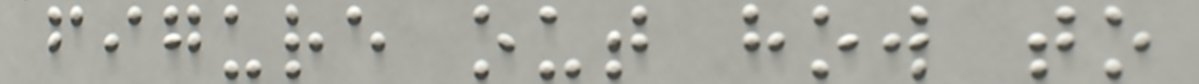figure out how to
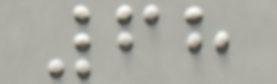68
